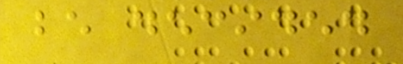be decided
